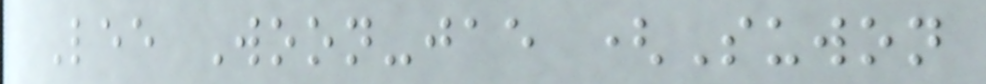Lee Woon-jae (Suwon
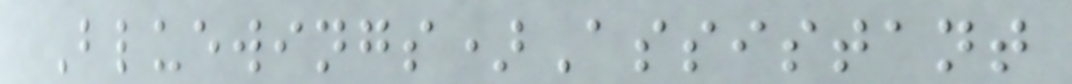Bluewings)Assistant
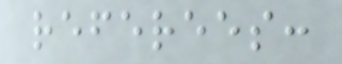referees:
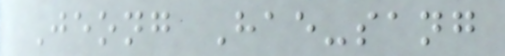Jeong Hae-sang
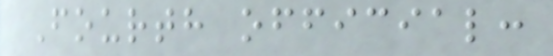Fourth official:
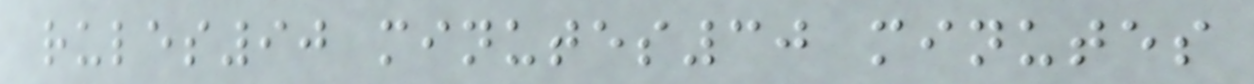rules90 minutes30 minutes
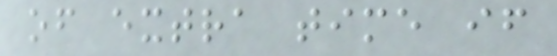of extra time if
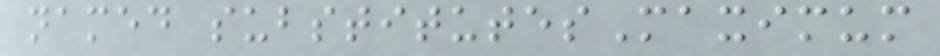named substitutesMaximum
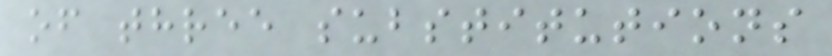of three substitutions
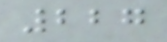227
